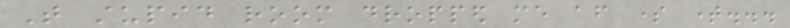That stupid room dropped me after some time...
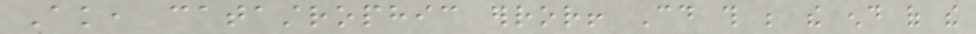Ak, catastrophic error! Could this be the end of the
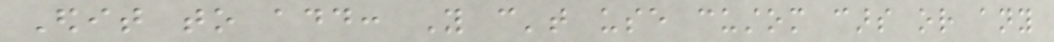Edit to add: You can't use custom cars or any
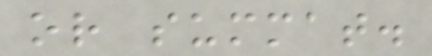or summat.
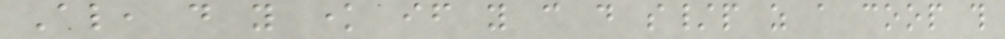Also, do you know if you can do s/p as a coop this
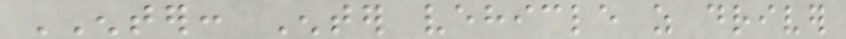ENTER: Enter vehicle as driver
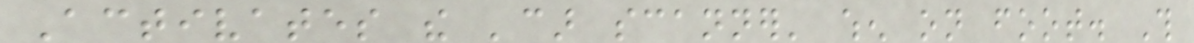Activates the 'car scanner' when on foot. This
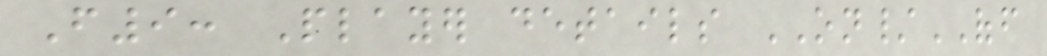F9: Player details ON/OFF
